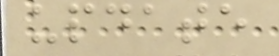update
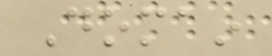Domain
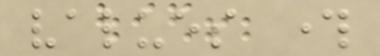values through
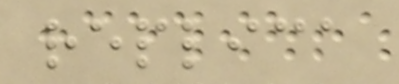replica
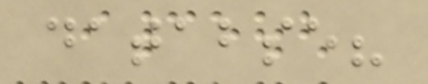databse?
